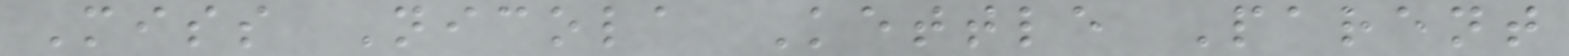Miss Nicola Kettle Parent
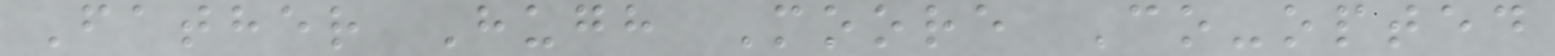Father Hugh Moore Co-opted
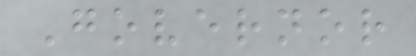Governor
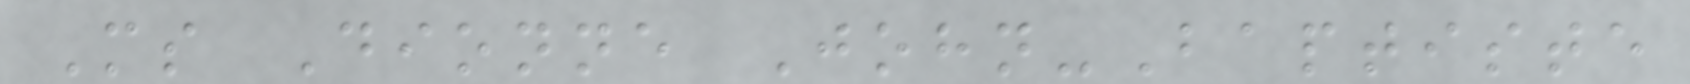Ms Dionne John-Baptiste
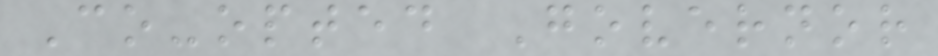Co-opted Governor
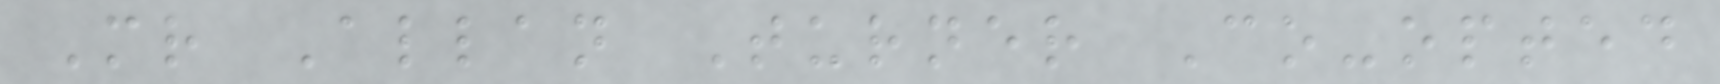Mr Allan Turner Co-opted
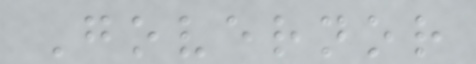Governor
